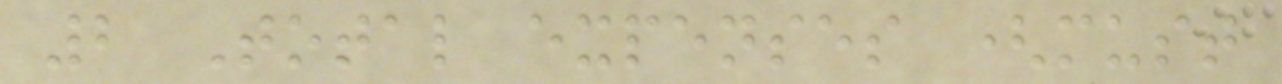2 Total expenses (must
